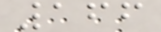166
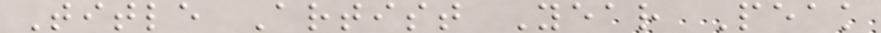Title Artist Year Peak
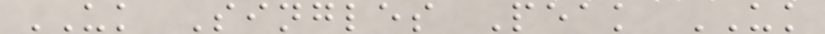UK Singles Peak UK
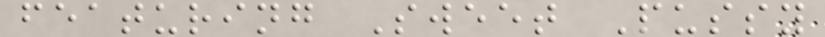featuring Sweet Pussy
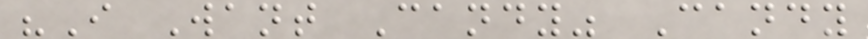"I Want Candy" Candy
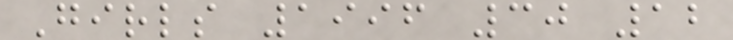Girls 1996 30 12
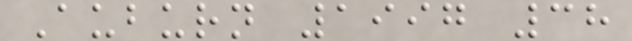Auburn 1997 38
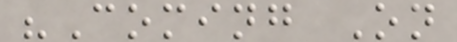"Coming On
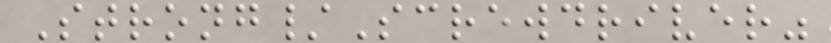Strong/Screwdriver"
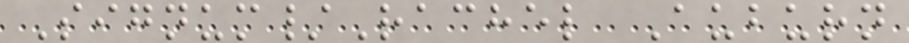Signum/Rachel Auburn
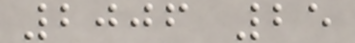2006 25
